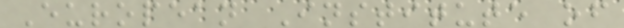European Institute of
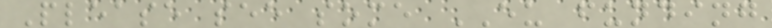Please see some EU funding
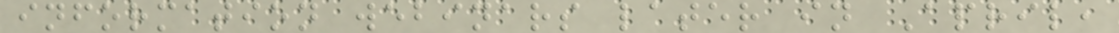information webinars later in April,
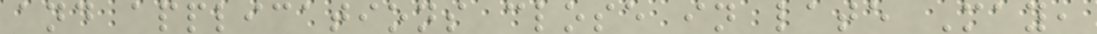and applications close in late May,
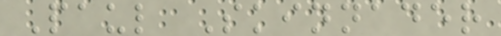Paul Skinnader
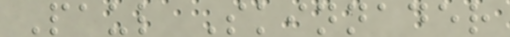Paul Skinnader
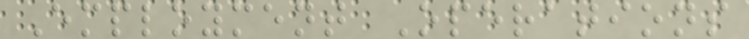Employment Operations
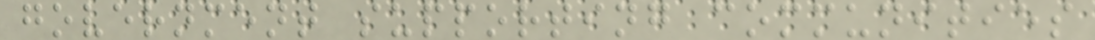government supporting communities
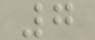7
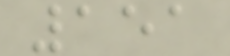151
